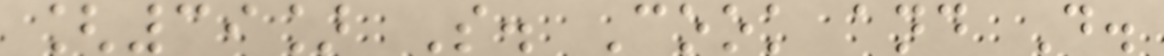[39] S. Cook and D.
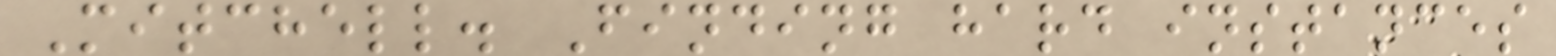Mitchell. Finding hard instances
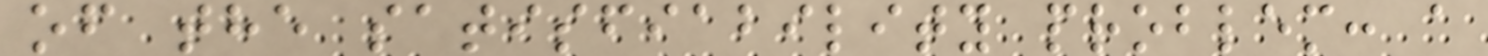of the satisfiability problem: a
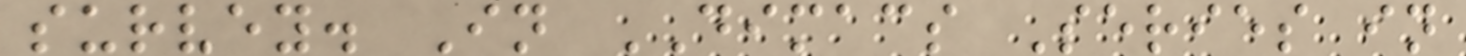survey. In DIMACS Series in
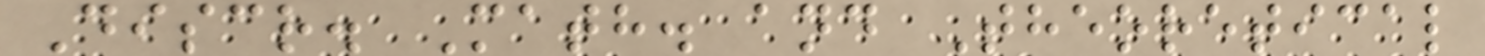Discr. Math. and Theoretical
